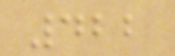422
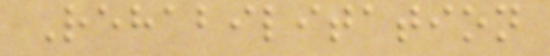Rehabilitation
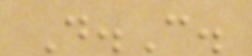D.C.
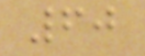60
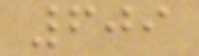609
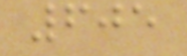605
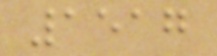1517
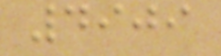4909
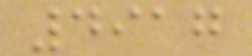4917
